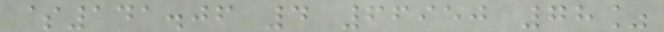$141.06 4 66950 78%
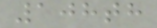108th
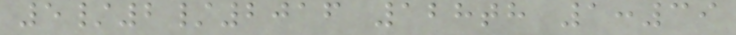5/2/2016 128th 1:39
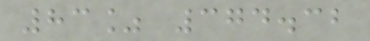83% 374.32
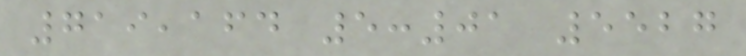719,164 5:01 5527
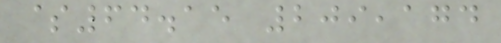$64.15 209,174
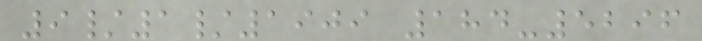9/1/1909 184-5296
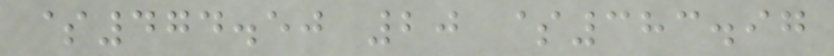$474.50 20 $383.97
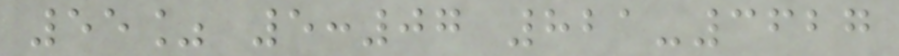55% 5:07 821-3627
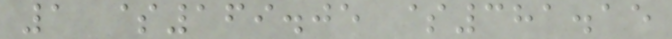1 $169.05 $381.15
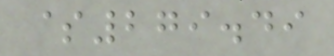$279.49
